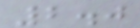2.0
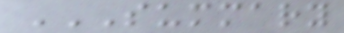SUMMARY
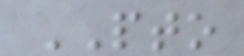PTO
